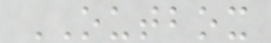OUTBOX
